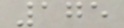175
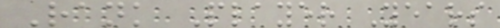Rank Player Years
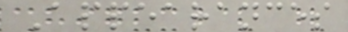Appearances
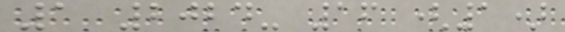1 2024- 16 (1)
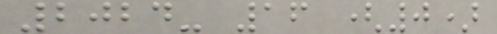2024- 16 (0)
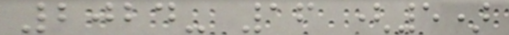2024- 16 (5)
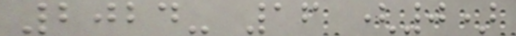2024- 16 (0)
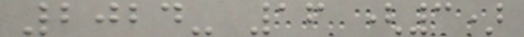2024- 16 (3)
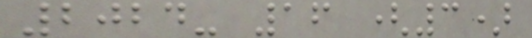2024- 16 (3)
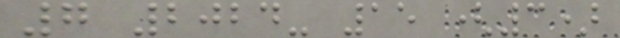7 2024- 15 (3)
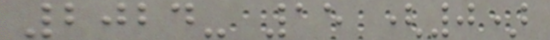2024- 15 (0)
